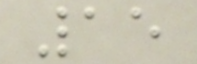15
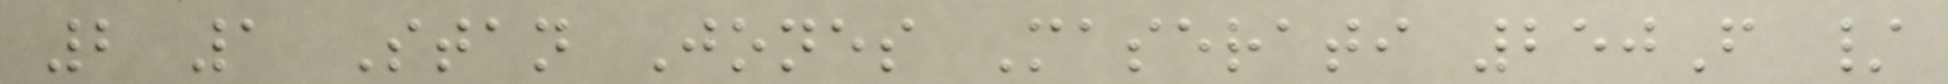2 1 Stan Jones Maserati 250F /
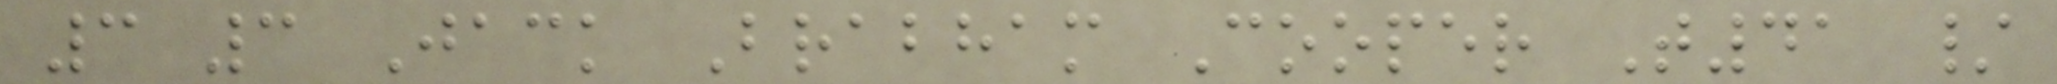3 3 Jack Brabham Cooper T41 /
